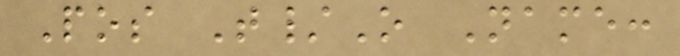Pos T/O Name:
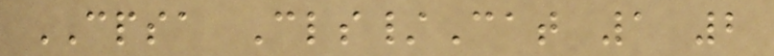CPSA Cls/Cat 1 2
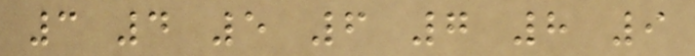3 4 5 6 7 8 9
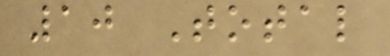10 Total
